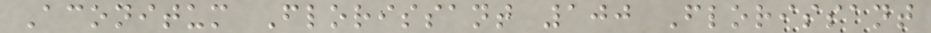Aconitum Florissant 100 Florissant
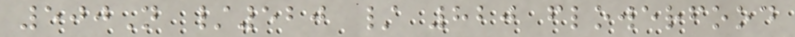500N /520 / 820 flowerfood
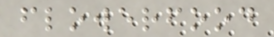flowerfood
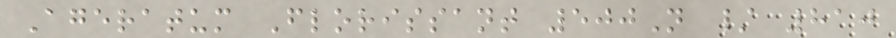Ageratum Florissant 500N / 810
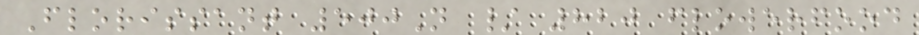Florissant 500N / 820 flowerfood
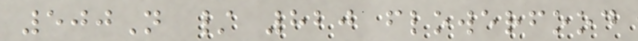500N / 820 flowerfood
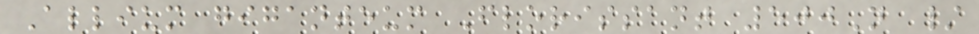Allium giganteum Florissant 500N /
